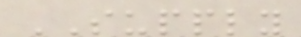SUPPLY
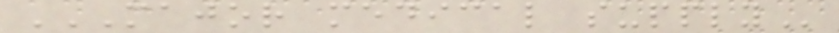MAJOR MEDICAL SUPPLY
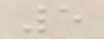5
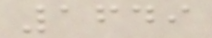1649
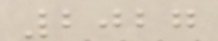2027
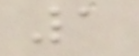1
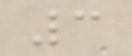3
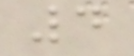4
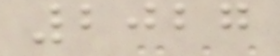2027
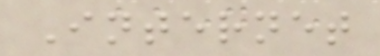Internet
